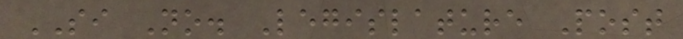SI No. Legislature Post
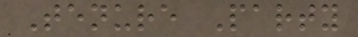Tenure Party
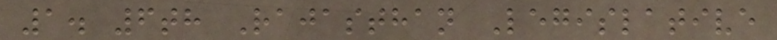1. 6th Rajasthan Legislative
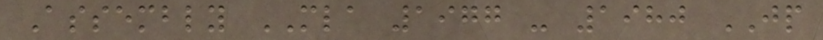Assembly MLA 1977 - 1980 JP
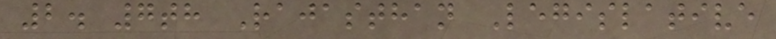2. 7th Rajasthan Legislative
